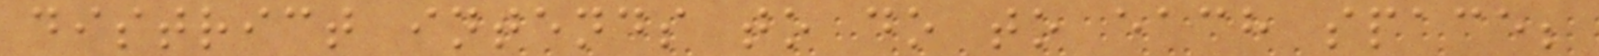district intends to do to each space;
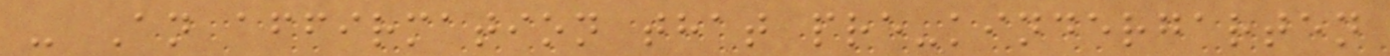- An affirmation that pre-kindergarten
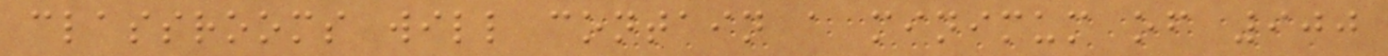classrooms will contain a minimum of 900
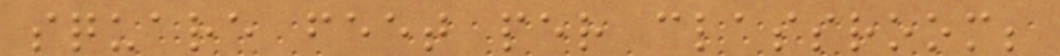square feet per classroom;
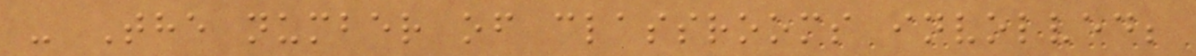- The number of classrooms involved;
